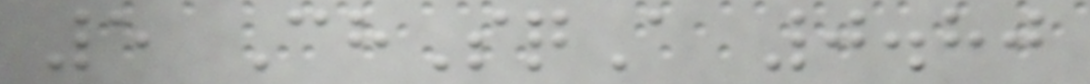5 ChSqA 0.80
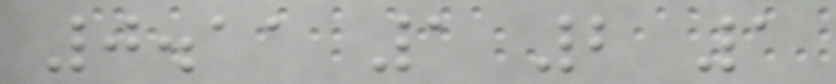0.11 1 2 1
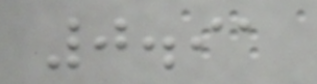0.91
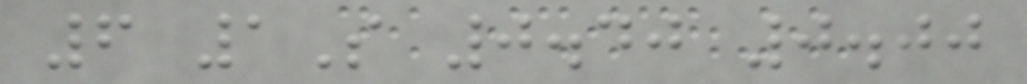6 1S 0.40 0.00
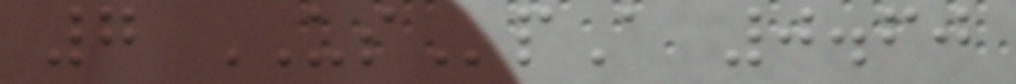7 USpA 0.60
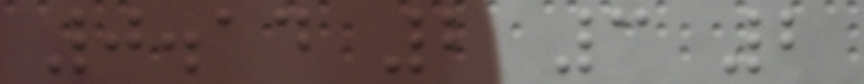0.14 2 3 2
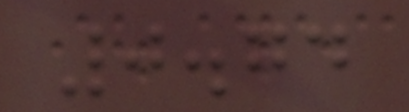0.74
